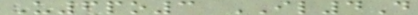U6po3 IL4D
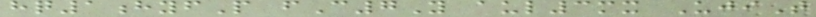hq1hyfP fC7Y aul3mx UjiT
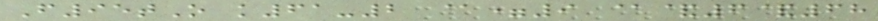F95tO k61-2 @=9 @&6&68
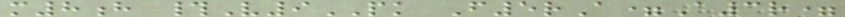m8h #V9PK F5rA=A3r=
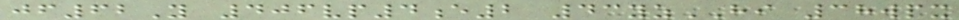jf62Y 406vp4e2 43yzHI 38wpx
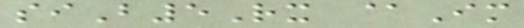siB5Rx @Im
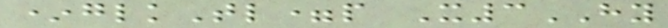*glkTl=p X3HY
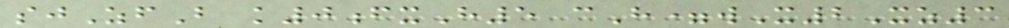sjZfB k0fxH5 cH=wX2Xz3
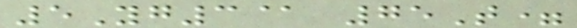5Yg3@ 75T=
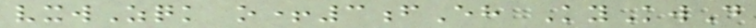vxwZqk o+3fEh KyKwD
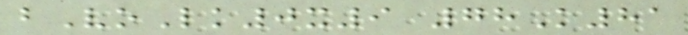bVoLk0x9 78K81
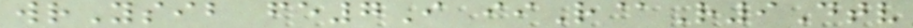wrYsib fe7I iiR@R9Dtv
